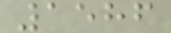1586
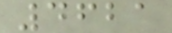4621
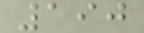190
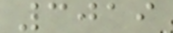3019
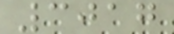3017
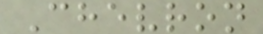Chevron
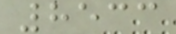8533
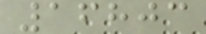16803
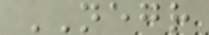NEGR
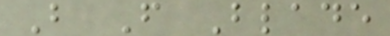B F Blade
